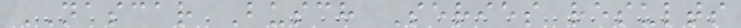NASCAR Busch Series results
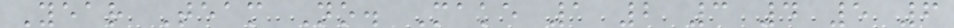Year Team No. Make 1 2 3 4 5 6
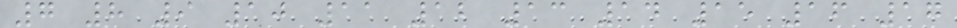7 8 9 10 11 12 13 14 15 16 17
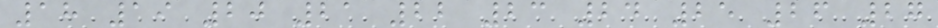18 19 20 21 22 23 24 25 26 27
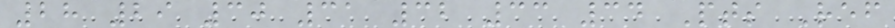28 29 30 31 32 33 34 Pts Ref
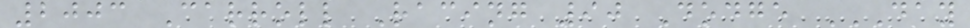2003 Carroll Racing 90 Dodge DAY
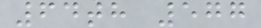64th 577
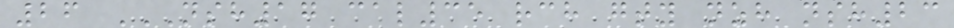26 NSH17 CAL35 RCH GTY NZH NSH23
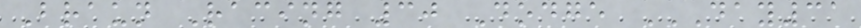Braun Racing 30 Dodge DAY31
